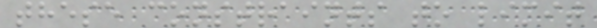these constraints to limit
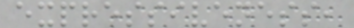expressiveness,
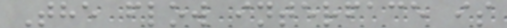The flow interface is
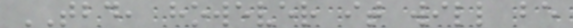TBD, however it will be
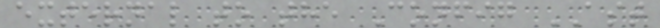external to the Config AST
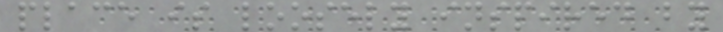place is loosely inspired by
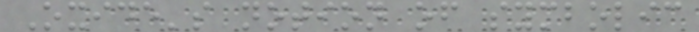Oxide's notion of symbolic
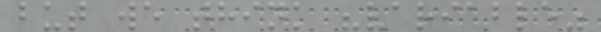but we think "variable"
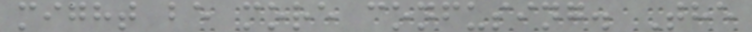might be more confusing. The
